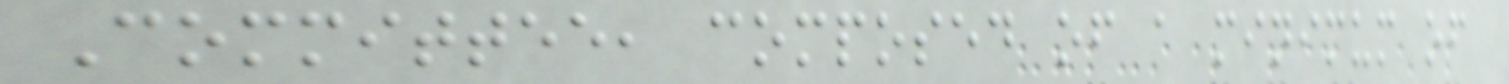Committee, composed of a minimum of
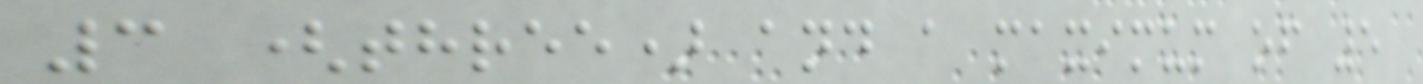3 (three) and a maximum of 5
